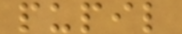pupil
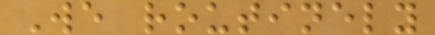We routinely
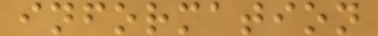information
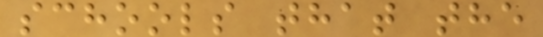schools that the
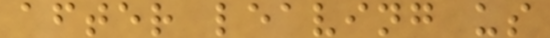after leaving us
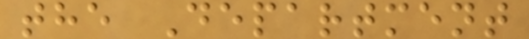the Department
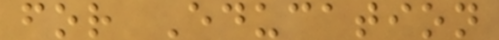for Education
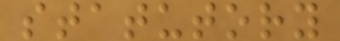statutory
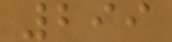299
